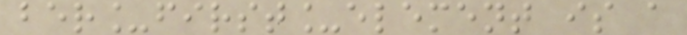ber_first_element is a
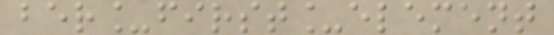ber_first_element
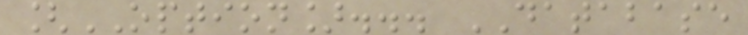[OPTION]... DATABASE
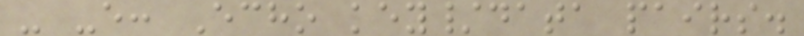- -e: Echo key/data pairs.
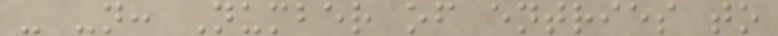- -n: Number of entries to
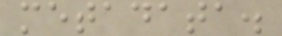metadata.
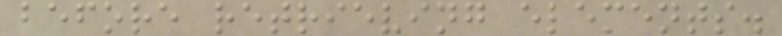before retrieving elements.
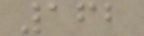162
